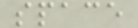space
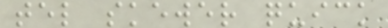tel skewer quick
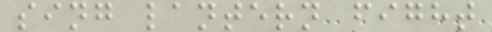sing lantern fight
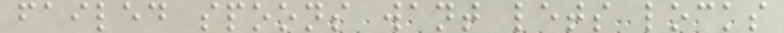failed spoons want lets locks
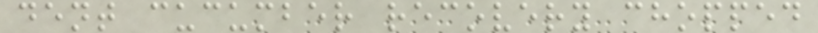dent cucumber recovery chopped
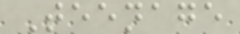Teenage
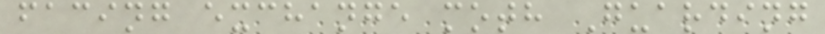facing exchange moth Guarding
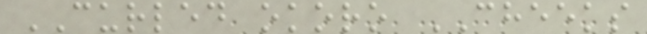CURLED okoro CHEEKS
